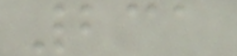231
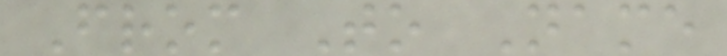From To Name
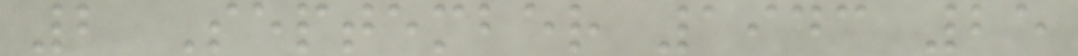2 September 1943 25
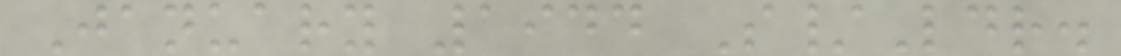January 1944 S/Ldr.
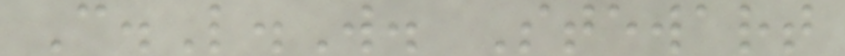C.L.W. Stewart
